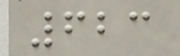623
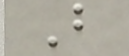B
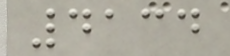4134
